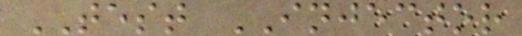TEST INJECTOR
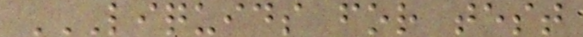LIQUIDS FOR TEST
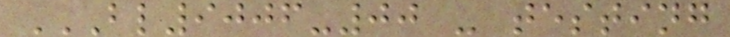BL9006-00 - TESTING
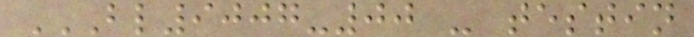BL9007-00 - TESTIN
